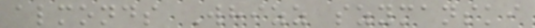almonds Whizz szymanski
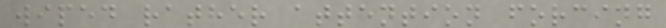wiped rather attention forcing
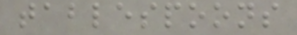tablespoons
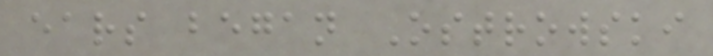ears began Ostrowski
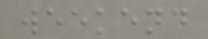weekend
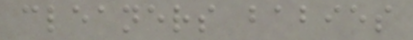cleaners babies
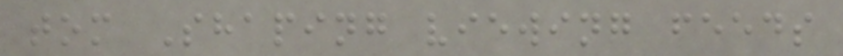tom Shaping viewing feeds
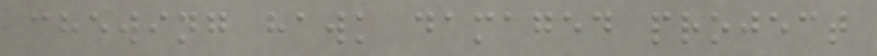chewing hawk damaged project
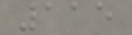115
